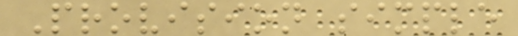Provision simple
